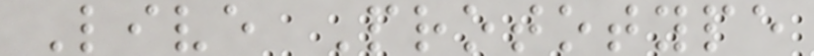Live Prototype
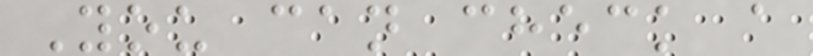You can check a
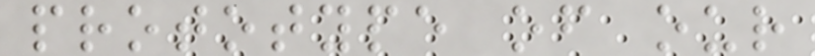prototype of our
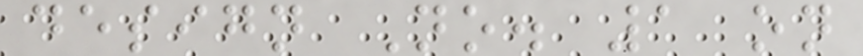design No. 1 on
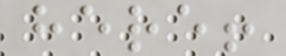here!
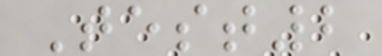Test2
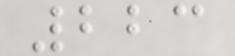223
